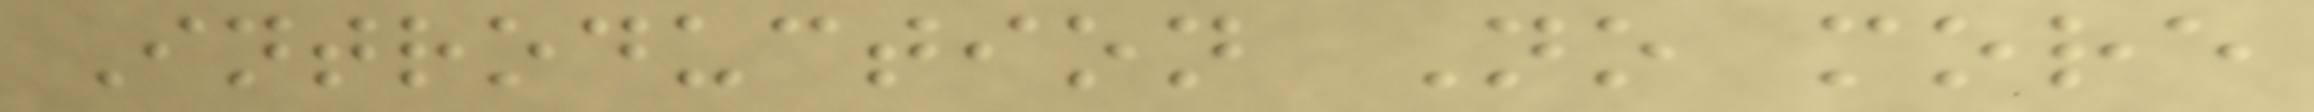Introduction No more
